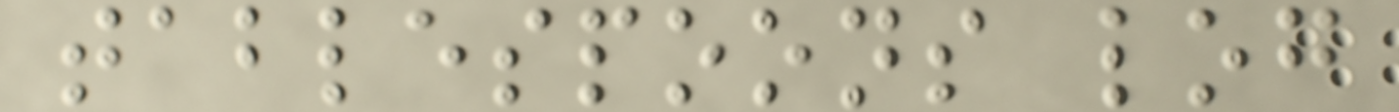tablespoons log
